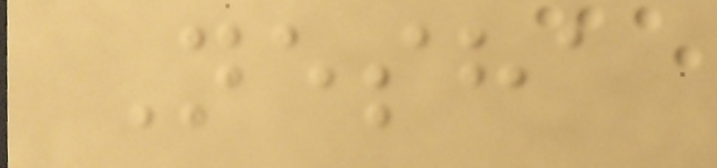Nesha
